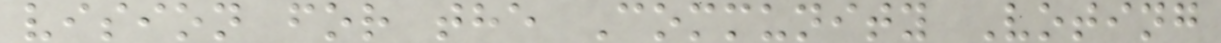vision for the Community Voting
